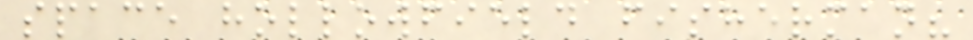space hollowfield fisherman?
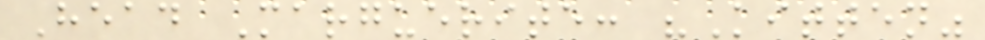Head Marguerite: "Kitten"
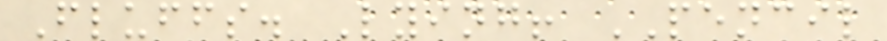Fluffs. Lying! PENCIL
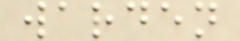warden
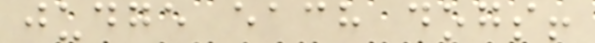judge each dogs!
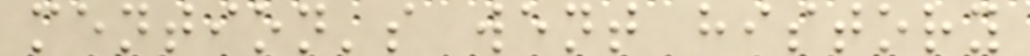mention's went history
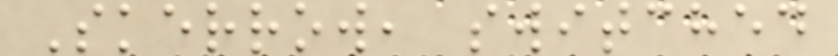Skerrow, switched
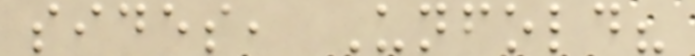sides, Unfold?
